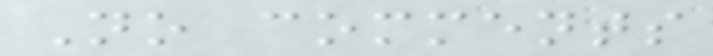No comments
